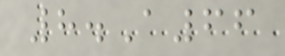8.A66
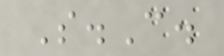S.C.
